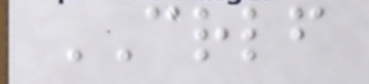CRLF
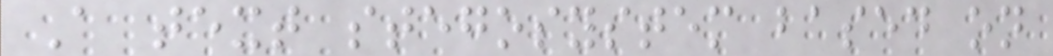A text stegosystem based on
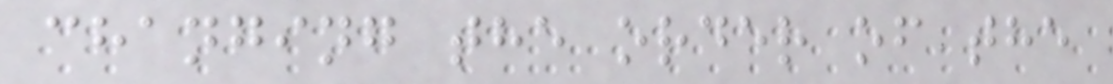changing the order of the
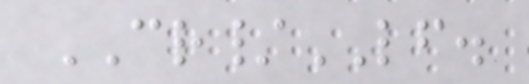CR/LF.
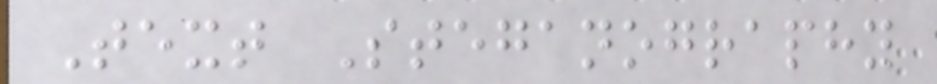Text Steganography
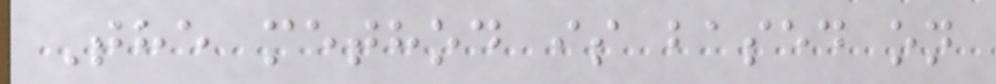The method is based on
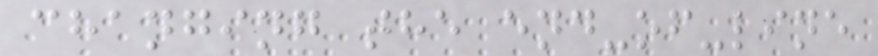changing the end-of-line
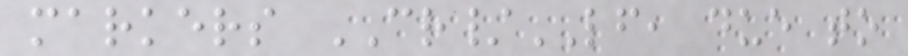markers CR/LF, due to
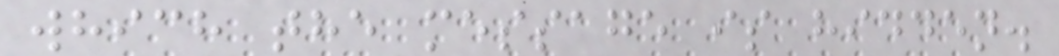which the message is hidden.
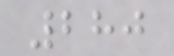280
